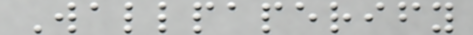Wallpaperify
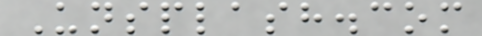Unsplash.com
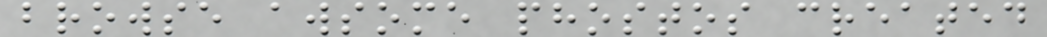browse awsome phostos created
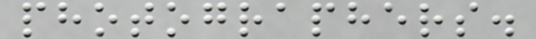photographers.
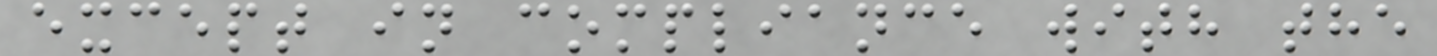except in compliance with the
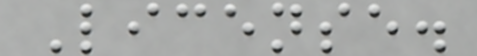License.
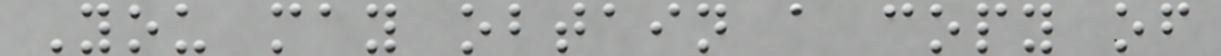You may obtain a copy of
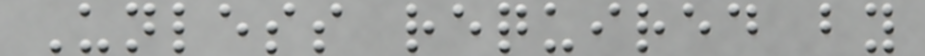Unless required by
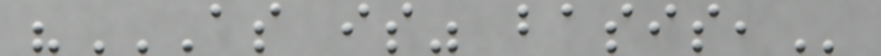"AS IS" BASIS,
